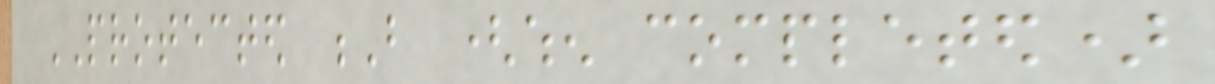PROTECTED B (when completed)
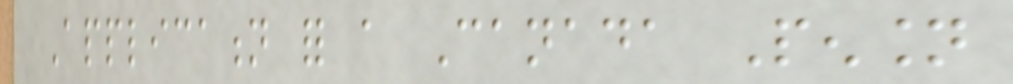Application for a Canada Pension
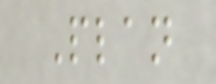Plan
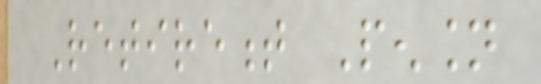Retirement Pension
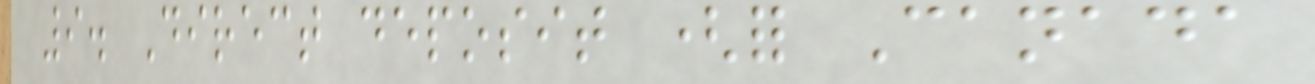9. Direct deposit (for Canada
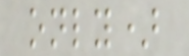only)
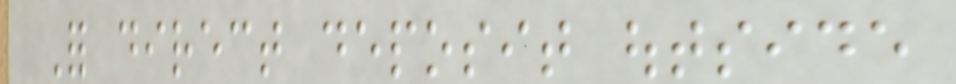For direct deposit outside
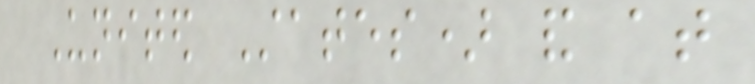United States) and at
